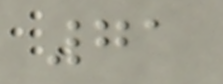71
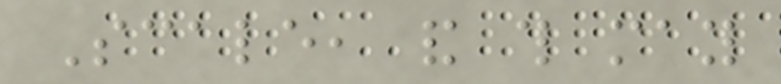Scale, and this may
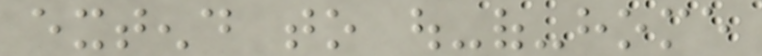extend to out-of-home
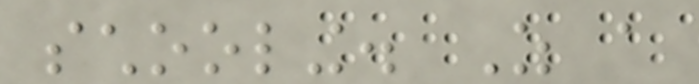schooling. As a
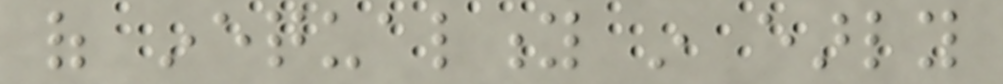of inequality in early
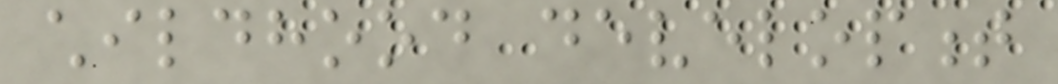childhood development
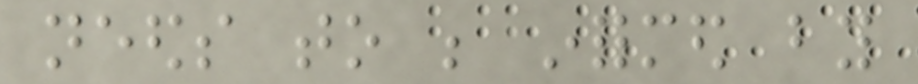needs to be informed by
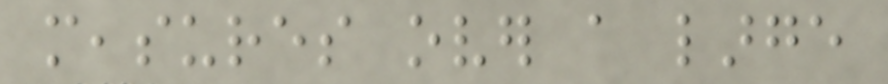measures over a large
